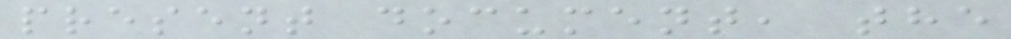present document, the
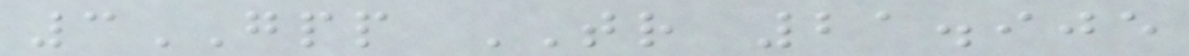3GPP TR 21.905
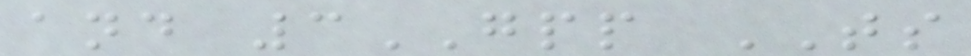and 3GPP TS
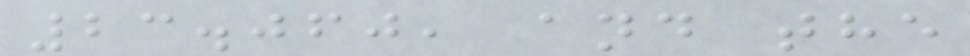23.060, and the
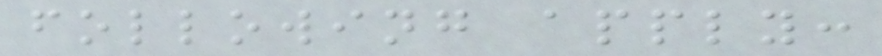following apply:
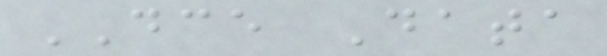DCE Data
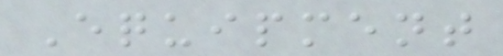Equipment
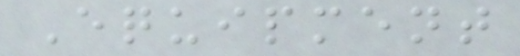Equipment
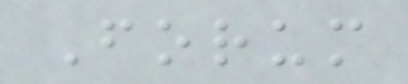Forum
